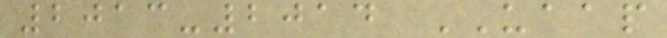2013-2014 UAAP
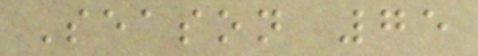Season 75
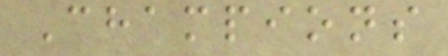Champions
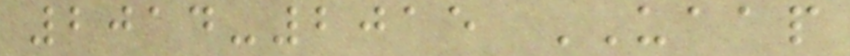2014-2015 UAAP
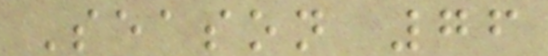Season 76
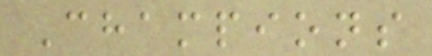Champions
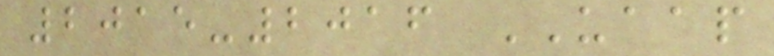2015-2016 UAAP
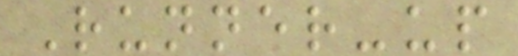Runner-up
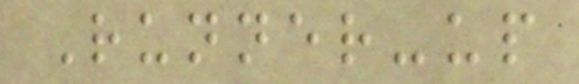Runner-up
